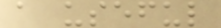a useful
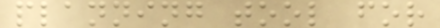planning tool for
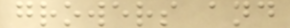growers and
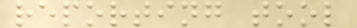reporting tool
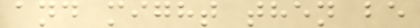and might then be
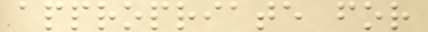appropriate for
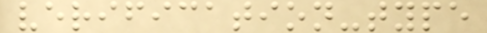verification-type
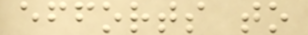efforts to
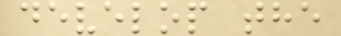develop the
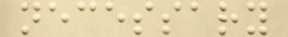necessary
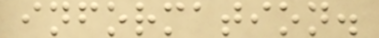information.
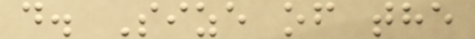d. Size of the
